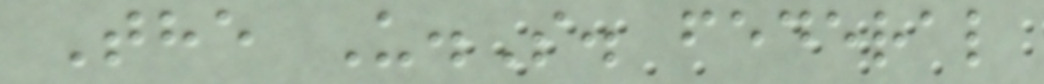The U.S. federal
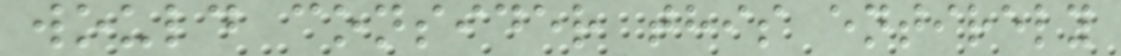would consider this entirely
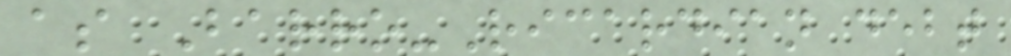as Barro-Ricardian debt
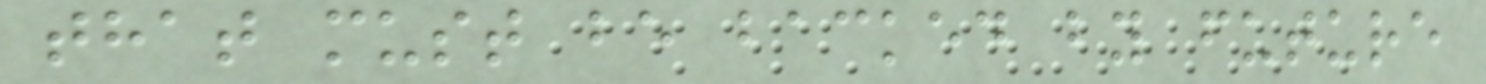that must be backed by future
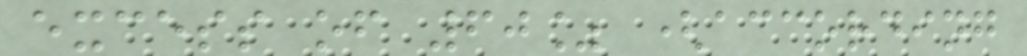excess of 60% (according
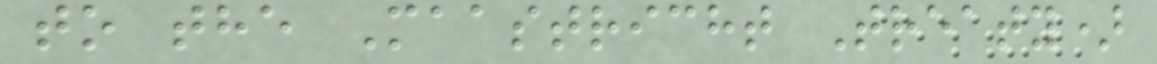to the Maastricht Treaty)
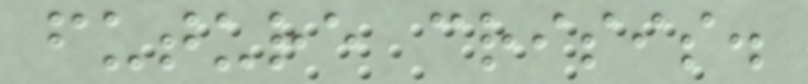future crisis.
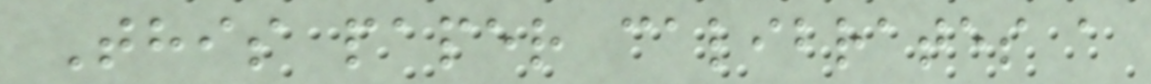This paper calibrates a
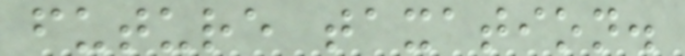future taxation.
